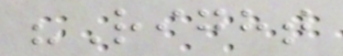"Right
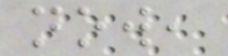now,
